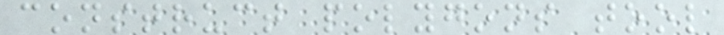construct polygons tool
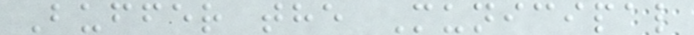Buffer the Municipal
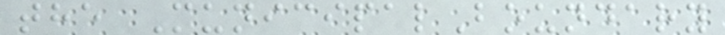the MunicipalBoundary
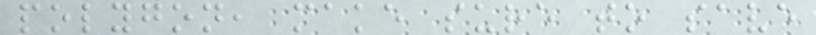polygon, make sure to save
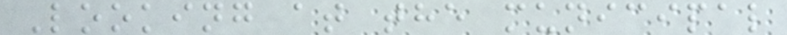Looking at the municipal
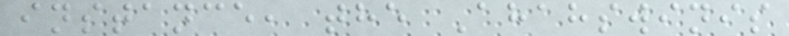instance, the Ahahswinis
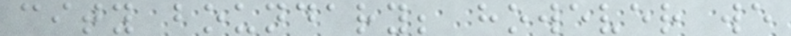city boundary; however we
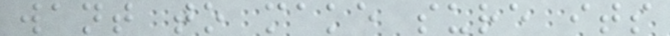want to make sure its
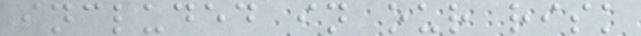included in our risk
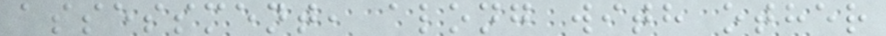assessment, along with other
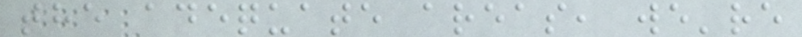the adequate areas, we're
